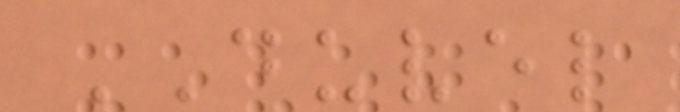DUVEL
